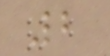2
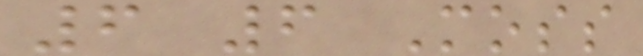6 6 Moss
